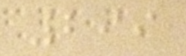299
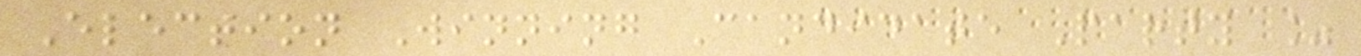Election Winning Candidate Party %
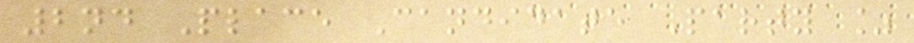2nd Place Candidate Party %
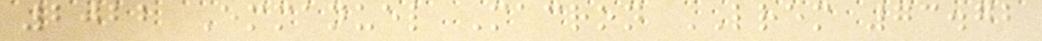2022 Emmanuel Macron LREM 73.72
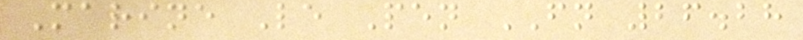Marine Le Pen FN 26.28
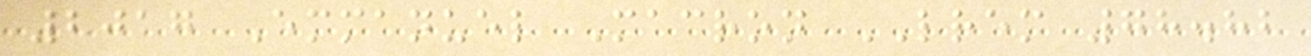2017 Emmanuel Macron LREM 78.82
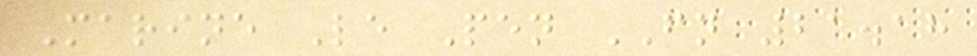Marine Le Pen FN 21.18
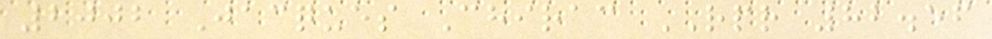2002 Jacques Chirac RPR 82.56
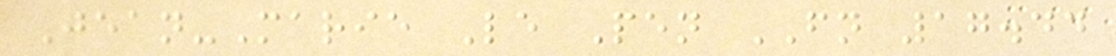Jean-Marie Le Pen FN 17.44
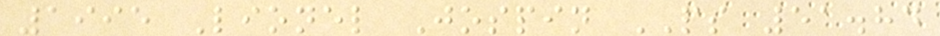1995 Lionel Jospin PS 51.84
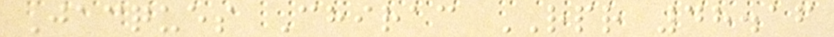Jacques Chirac RPR 48.16
